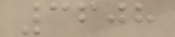3608
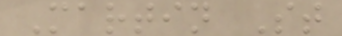Martin St
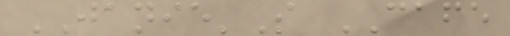JANIE'S CAFE
